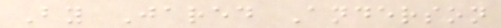By Jared Anderson
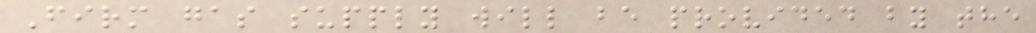Firm gas supply will be provided by the
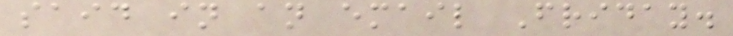said in an email Friday.
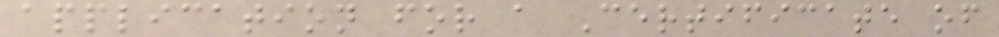application for a Certificate of
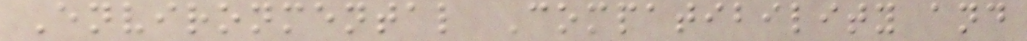Environmental Compatibility and
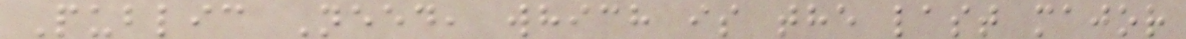Public Need, which is the last major
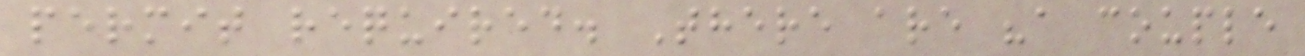permit required. There are "a couple
